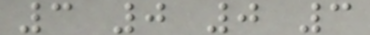3 0 0 3
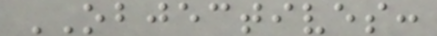OBJECTIVES:
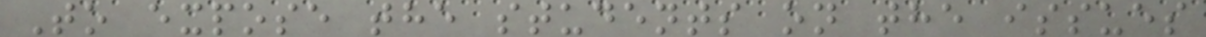To expose the students on the issues
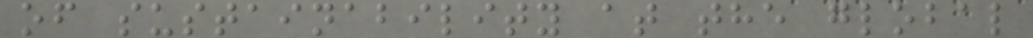of sustainability at the global
